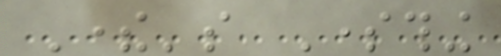There's Something
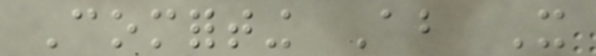Comforting About It
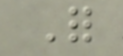For
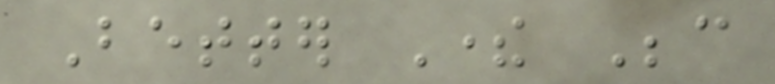Better There Because
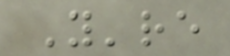You're
